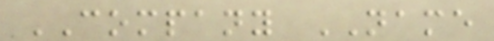COMPANY NAME
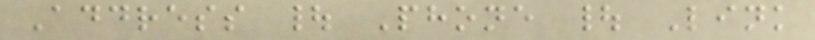Address | Phone | Link
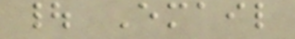| Email
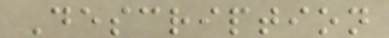Description
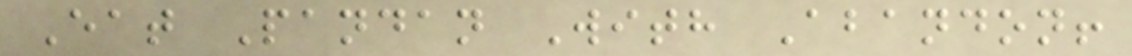Eat Pandan With Abandon!
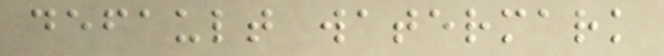default watermark
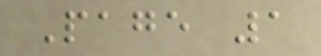Page 1
